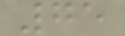75
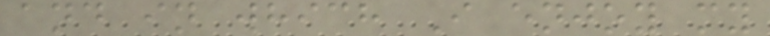and in which I enjoy my
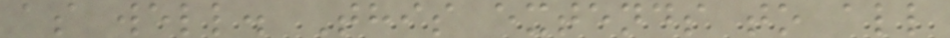as well. This extends to all
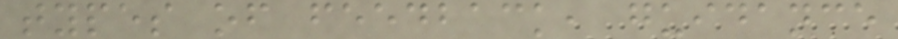types of feedback, guidance
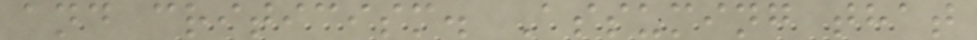and criticism. Assuming that
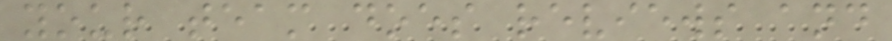your team does reviews and
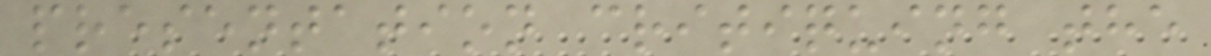presentation critiquing the
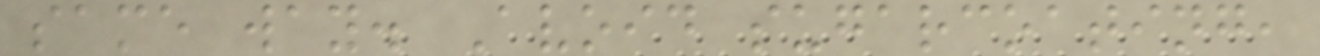same way. Avoid sugarcoating,
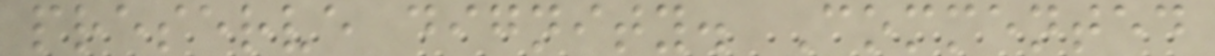preserve dignity. Commented
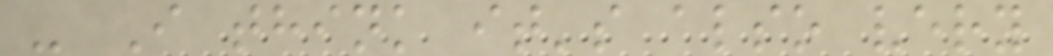- I think it's also very
